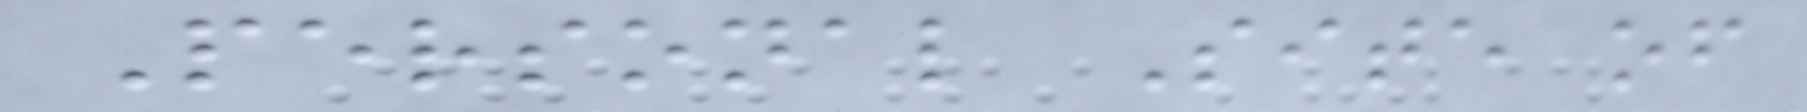Personal Site of
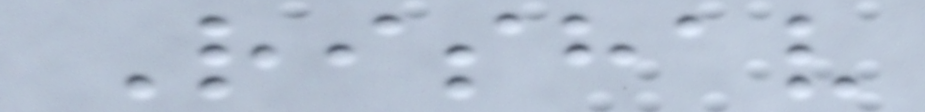Rishav
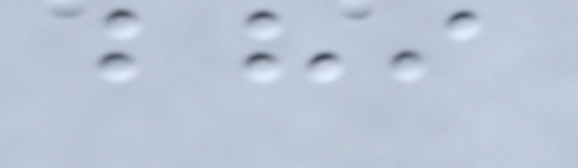bhi
